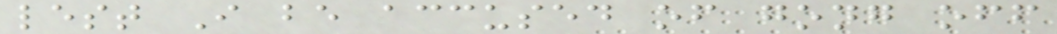lest I be accused of gong off
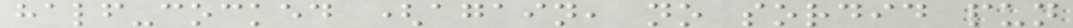half-cocked (again, no sordid pun
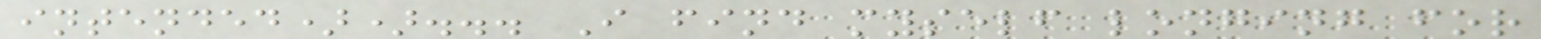intended))... I find myself longing for
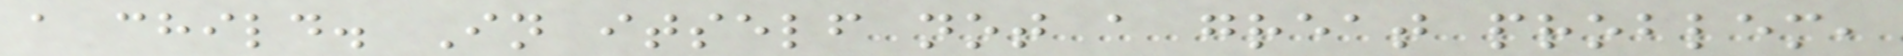a child. In itself not a great problem,
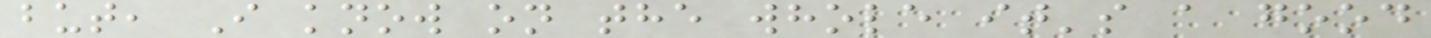but, I know on the whole it's a good
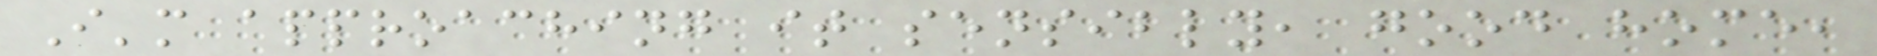I'm approaching it sensibly, good home,
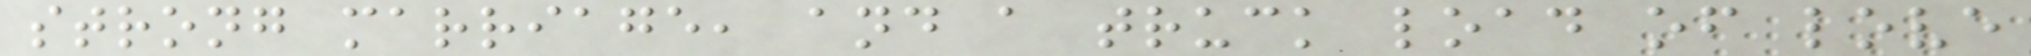strong marriage, and a truck load of love
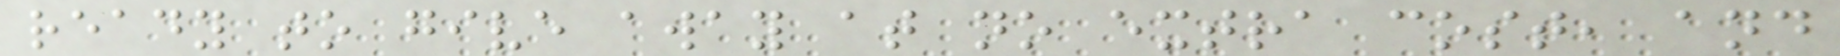ready to give away at no extra cost, and
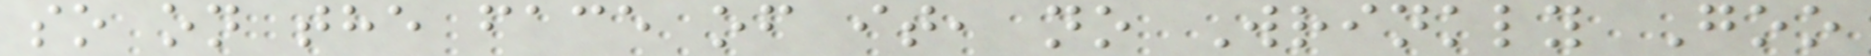so on the face of it, no Wrinkly Goo
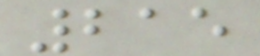215
